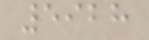5928
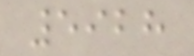5928
